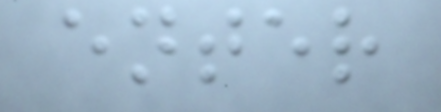enter
